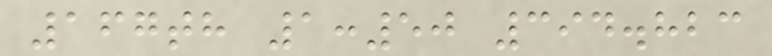167th 1:50 394.823
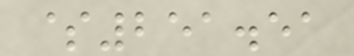$251.51
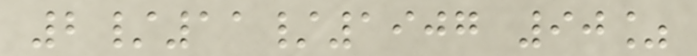2/11/1907 90%
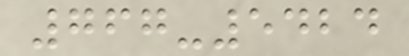767-5424
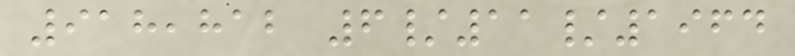918,812 6/11/1964
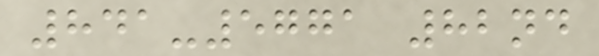841-5771 82nd
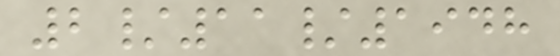2/11/1948
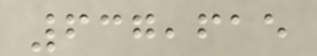637,615
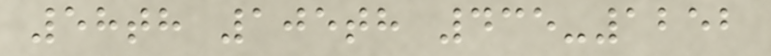58th 105th 435-1252
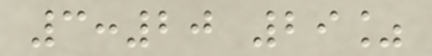3:20 29%
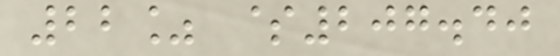22% $207.40
